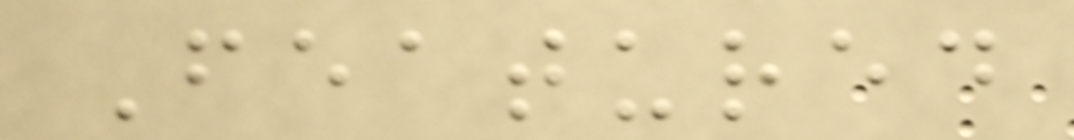Featured
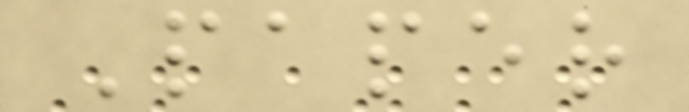Paper
